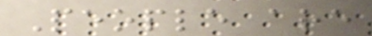People are
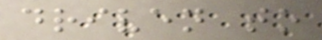driven to
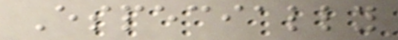Especially
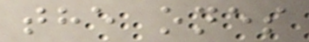the ones
